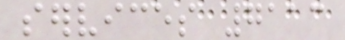services 7113
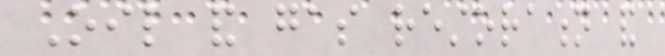Oil and gas restoration and
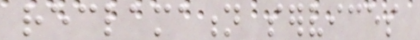reclamation services
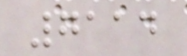7114
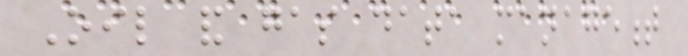Oil and gas data management
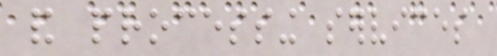and processing services
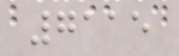7115
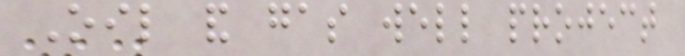Oil and gas well project
